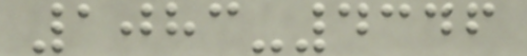1083-4346
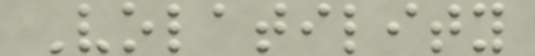Volatility
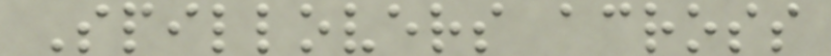Spillovers across
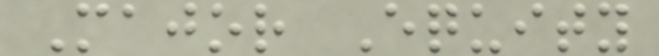Major Equity
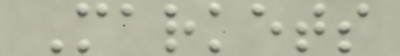Markets
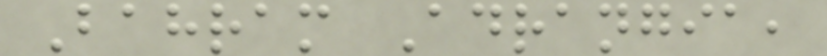Bahram Adrangia,
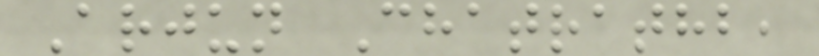Arjun Chatrathb,
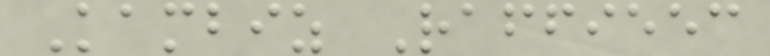Kambiz Raffieec
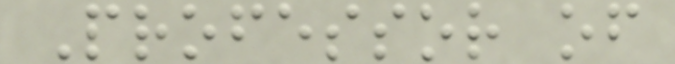Professor of
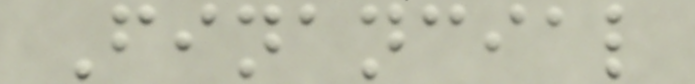Financial
